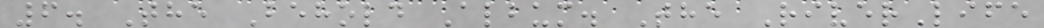6. The Behold Album. The RiverLife
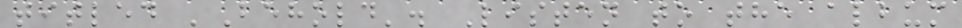titled 'Behold'. Listen to the album
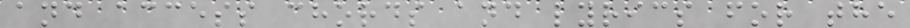and access chords and lyrics for the
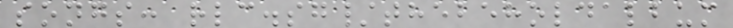songs: rlc.sg/thebeholdalbum
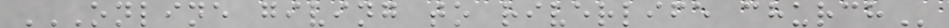ONLINE GIVING TO RIVERLIFE CHURCH
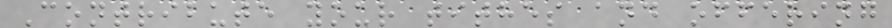Contribute your tithes and offering
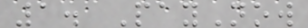1. PayNow
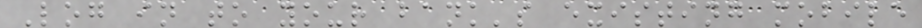Log in to your bank's existing mobile
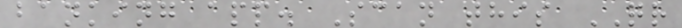banking app. Scan this QR
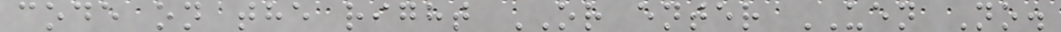code on the right OR enter UEN No.
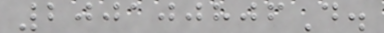200100806D.
